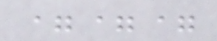===
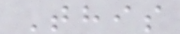This
